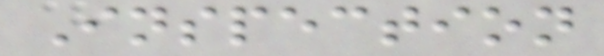Inspection
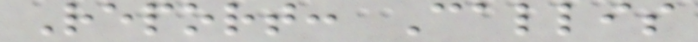Report: Callis
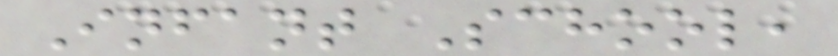Infant School,
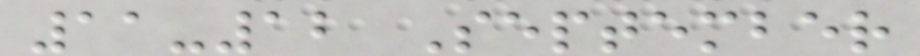11-12 September
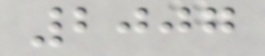2007
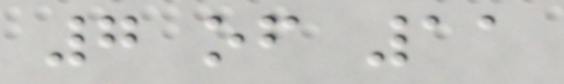7 of 11
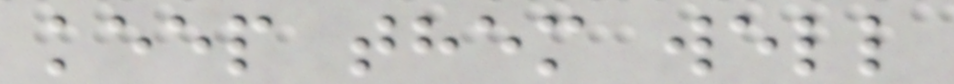keep them well
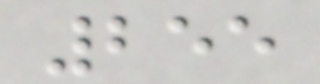255
